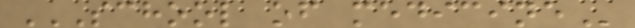SCHOOL OF MEDICINE
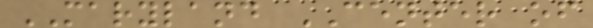MARYLAND CENTER of
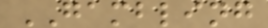GAMBLING
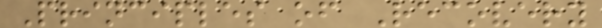Principles of Recovery
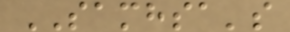SAMHSA's
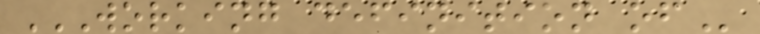WORKING DEFINITION OF
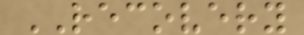RECOVERY
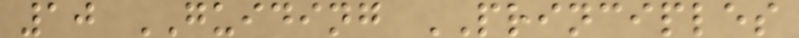10 GUIDING PRINCIPLES
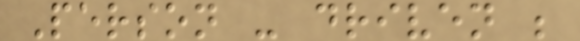Person - driven ;
